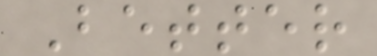Better
